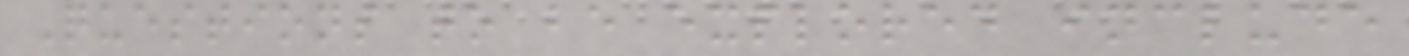Questions to be explored include
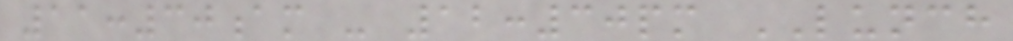11:30am - 12:30pm LUNCH
